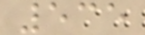535
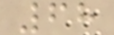68
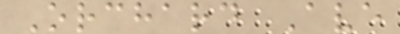Orchard Ave
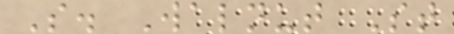S. Walnut St
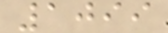1099
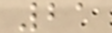21
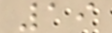19
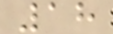18
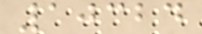10324
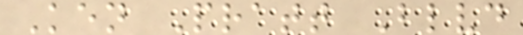Ken Pratt Blvd
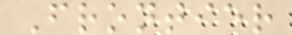Frontier
